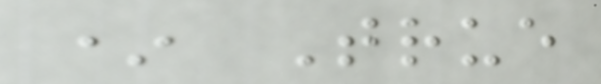* True
